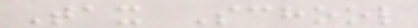Tax School
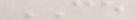CE
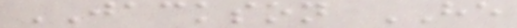JACKSON HE
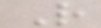R
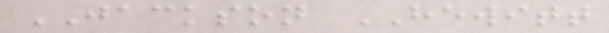JACKSON HEWITT
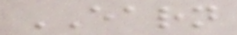EARN
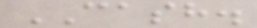CASH.
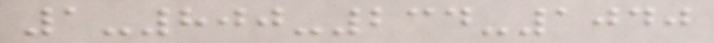1-800-234-1040
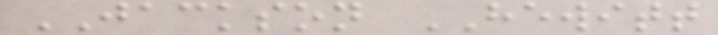JACKSON HEWITT
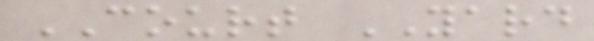COURT YARD
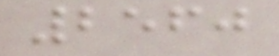2560
